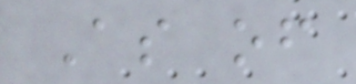As of
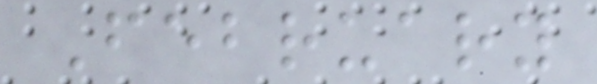February
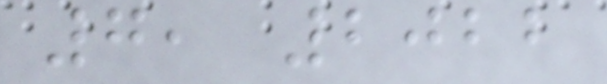7, 2022
